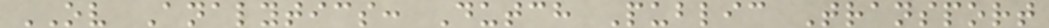OV Analytics: Dutch Public Transport
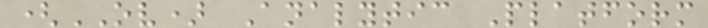(OV) Analytic Platform
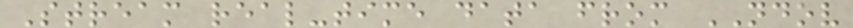Stream real-time data from NDOV
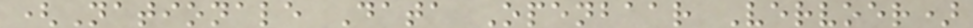(Nationale Data Openbaar Vervoer)
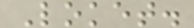Loket.
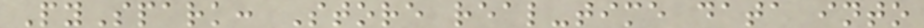PySpark: Store real-time data into
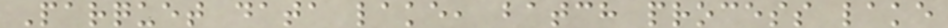Parquet data lake, batch process lake
